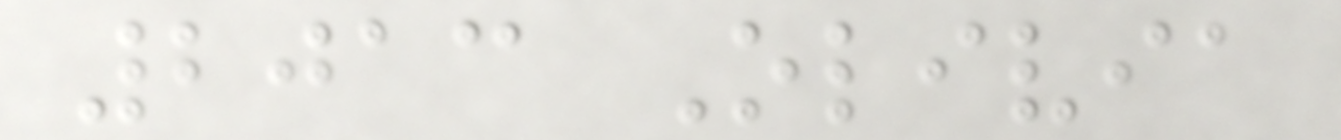2013 Olivia
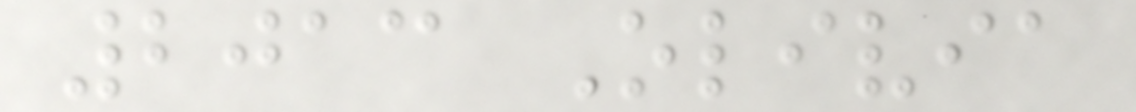2013 Olivia
